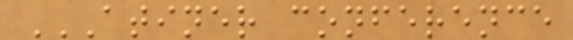ATINER CONFERENCE
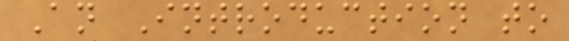An Introduction to
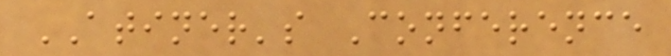ATINER's Conference
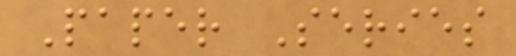Paper Series
